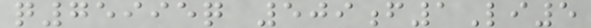q75995q 509f1Li5
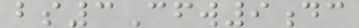bs3Cfw9dc
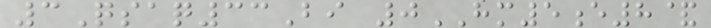3Qsaq33Bi 0HM5e8&
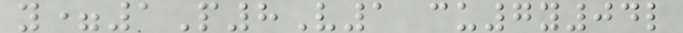y=1P8V1 cu7y04l
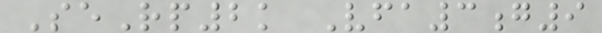SeRp2k Vfa3g9
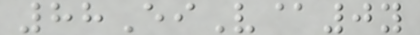88EiV@0y
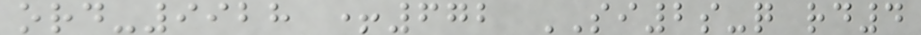ord-9928 +672 SI2s-q rd4
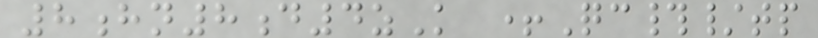8hn8d4zK +Qc#/tp
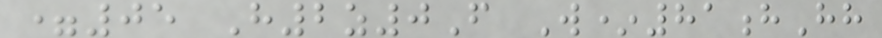=05 H2z0F W*81hHh
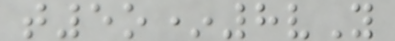t5o*8vY
